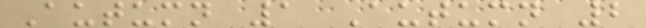Autumn 1 Autumn 2
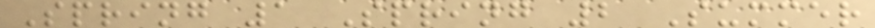Spring 1 Spring 2 Summer
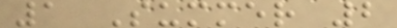1 Summer 2
